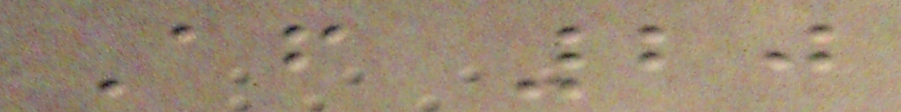After 20
